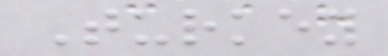Turkey
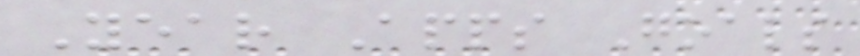Year Apps Goals
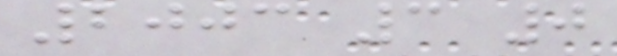2003 3 0
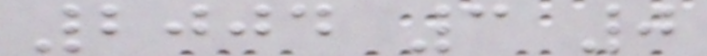2004 3 0
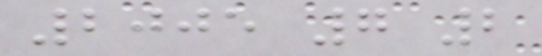2005 7 2
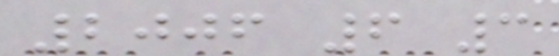2006 6 3
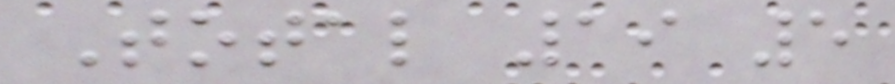Total 19 5
